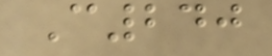C240
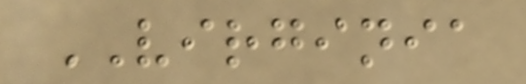VIRGINIA
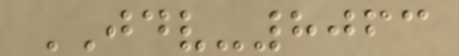JDV-8063
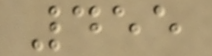455
